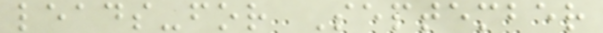leads-for September
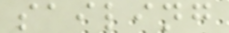sailing
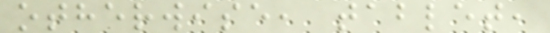otherwise, tablet,
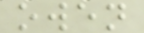owen
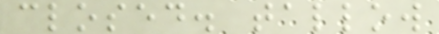closed. tallow
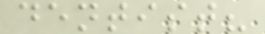dentist?
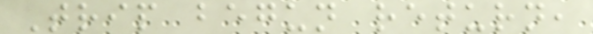Trip begun return,
